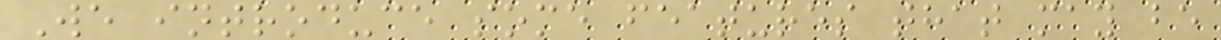We introduce some features that may be
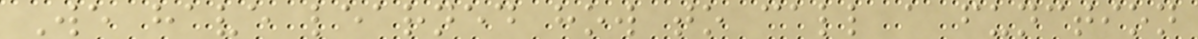We have learned how to call a function
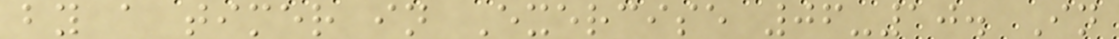by a timer in Exercise 06-10. In
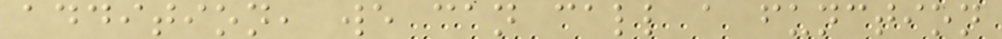addition, we can call a function
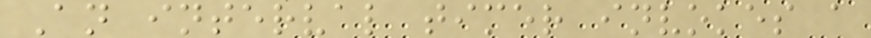An interval timer invokes a
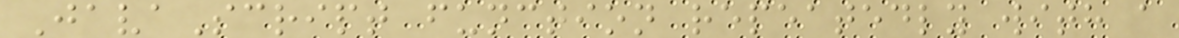JavaScript function repeatedly with a
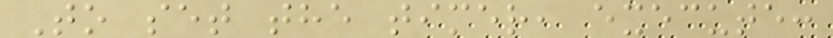To set the timer, execute:
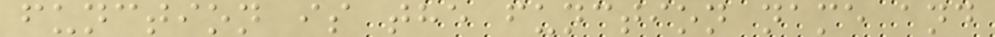function is the function name and
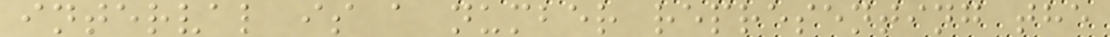interval is a number representing the
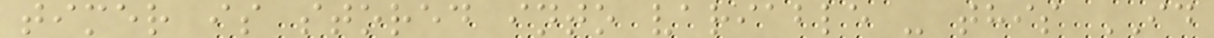timer is stored into variable - this ID
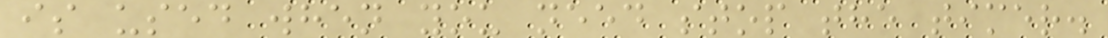is used when you need stop the timer.
